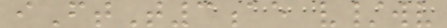iFtT3ae v/wv
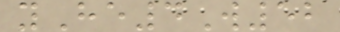yHe4W52
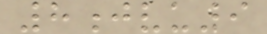8jvu9
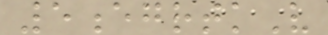5egrtkV
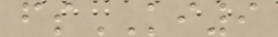fsKI9
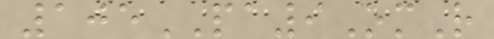105PA9OmR
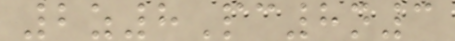2z8Pc8n3
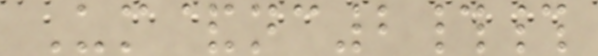Um&nc2##
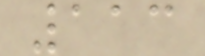113
